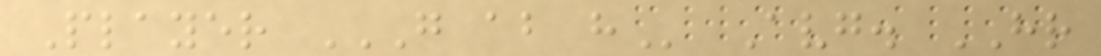Player G AB H Avg. HR
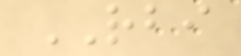RBI
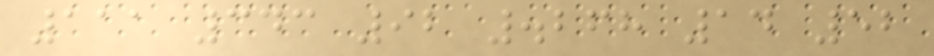111 343 92 .268 14 52
